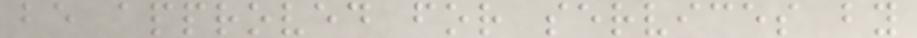be approved for services by
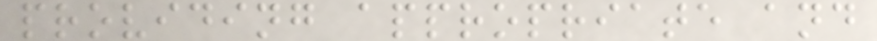providing appropriate and
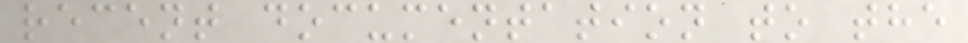recent documentation to the
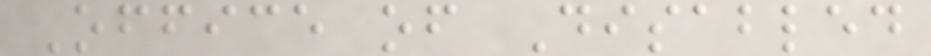Office of Disabled
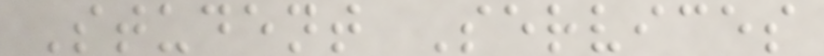Student Services
